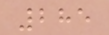285
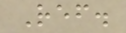Ref.
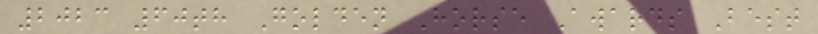2023 60th Golden Horse Awards Best
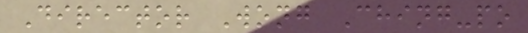Director Wong Ching-po
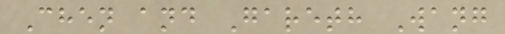Chen and Gareth Wang
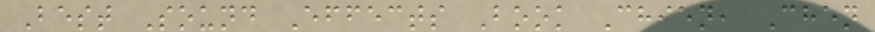Best Sound Effects Book Chien, Chen
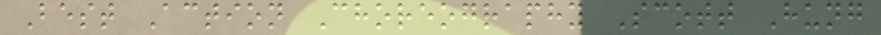Best Action Choreography Scott Hung
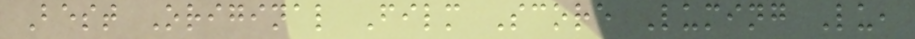Best Original Film Score Luming Lu,
